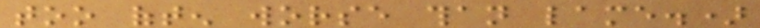too often worse than lame.)
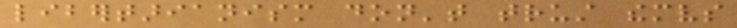libertarianism don't trust themselves
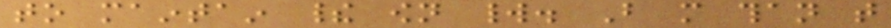to maintain their own world. But more than that
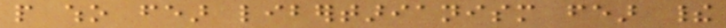people who fear libertarianism fear their
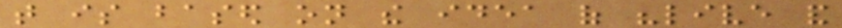that is based on the idea of "live and
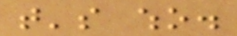that's who.
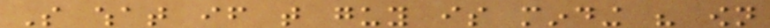So what if that guy is minding his own
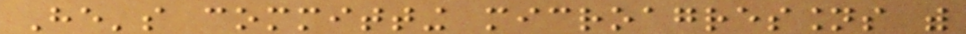He's committing microagressions with
